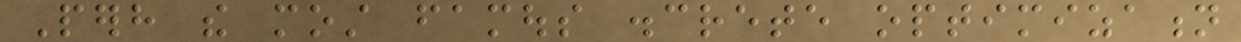Perhaps the most famous discrete optimization
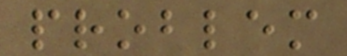problem
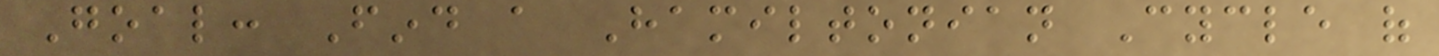Goal: Find a Hamiltonian Cycle of
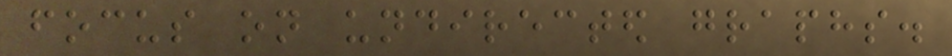focus on undirected graphs.
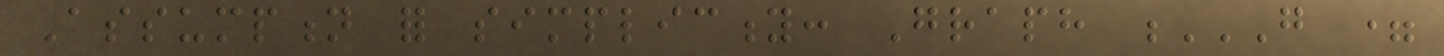Assumption for simplicity: Graph G =
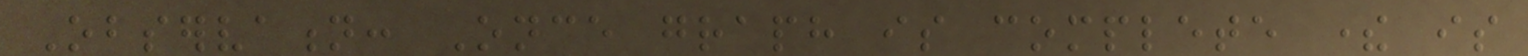Observation: Once graph is complete there is
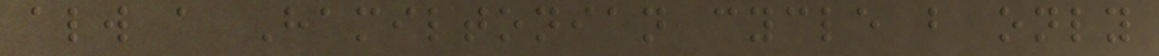always a Hamiltonian cycle but only
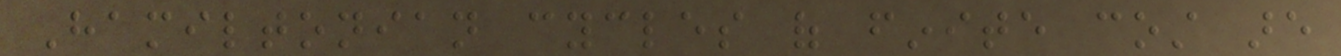Hamiltonian cycles of finite cost are
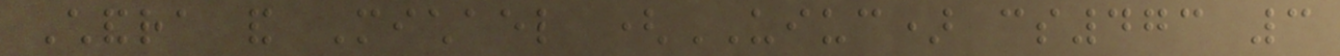Chandra and Michael (UIUC) cs473 3
